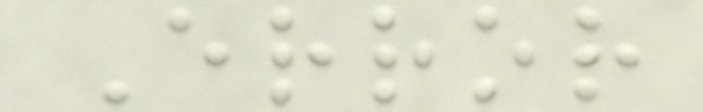Error
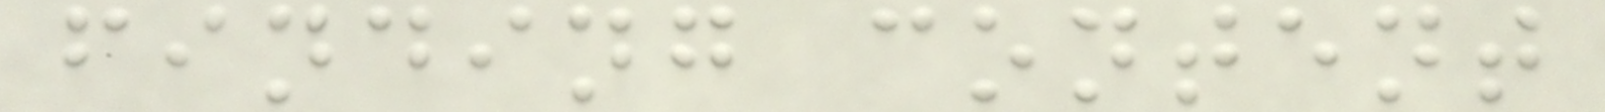finding content
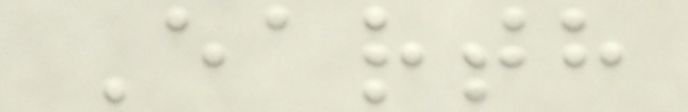Earth
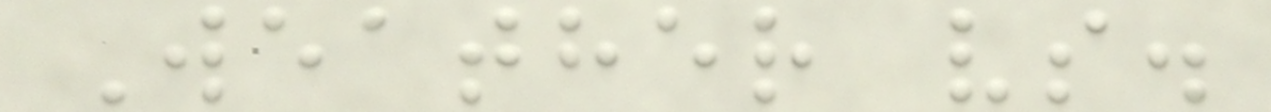Weather vs.
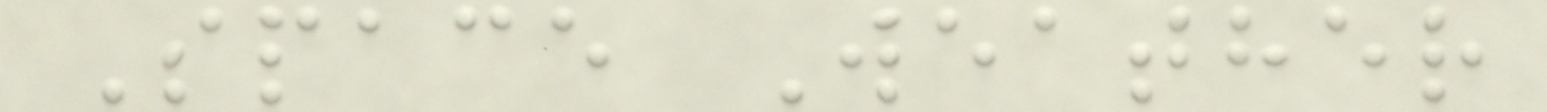Space Weather
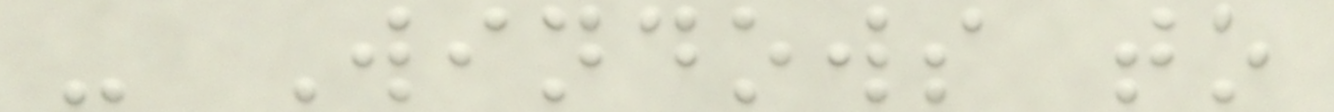- Windows to
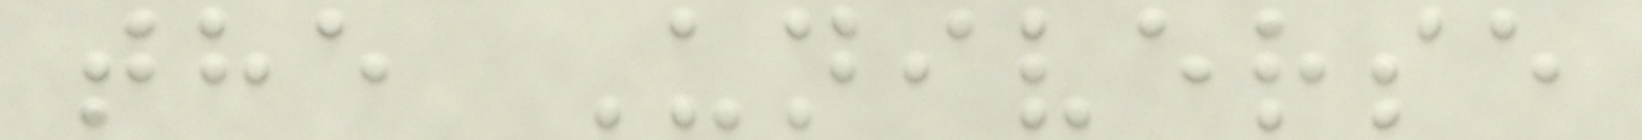the Universe
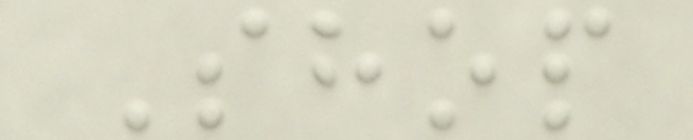Shop
